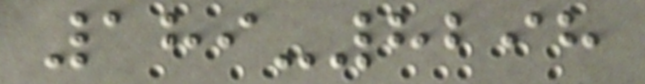189-8298
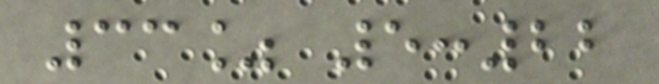33% 5:22
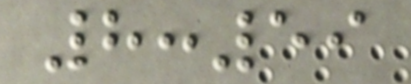8:59
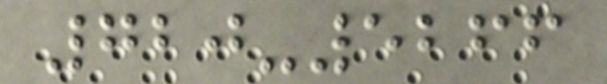720-5266
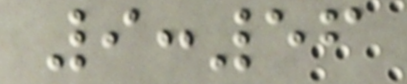9:56
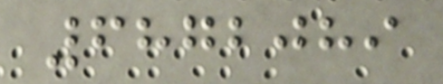6872089
